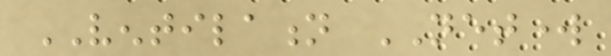VENTILATION NETWORK
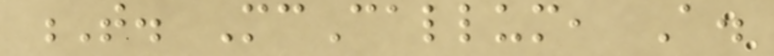T. McCallum, A.
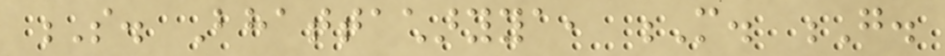S. Bhattacharyya, M. G.
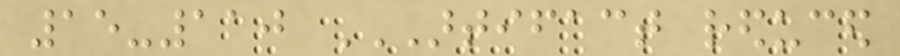15-110 ARTIFACT REDUCED
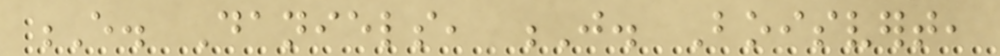E. Daniels, J. Boisvert,
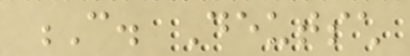C. Deutsch
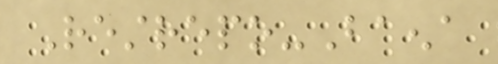Restrepo-Baena
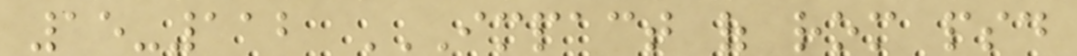15-112 IMPACT OF ROM PSD
